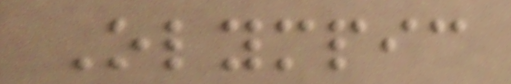Olympic
